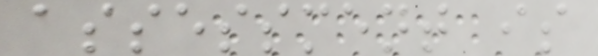assessment is
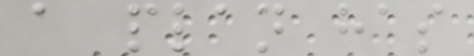a plan has
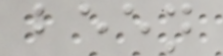been
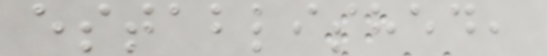established,
